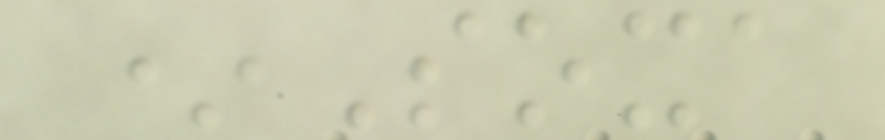*Soxa
